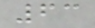63
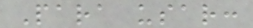Para usar:
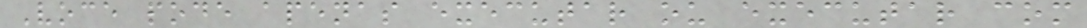Voce pode apenas executar ou executar com
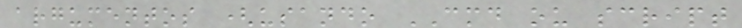argumentos (usando CMD ou script
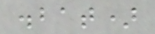.bat)
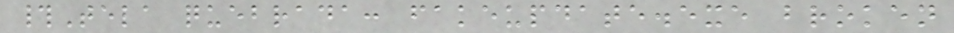#Tela quebrada: fakeupdate.exe broken
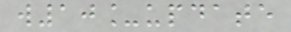w10_update
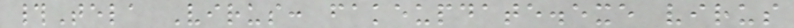#Tela Virus: fakeupdate.exe virus
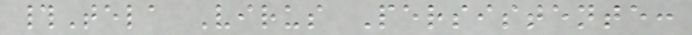#Tela Virus Persistente:
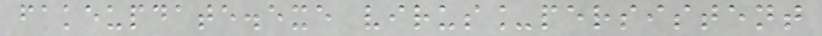fakeupdate.exe virus_persistent
